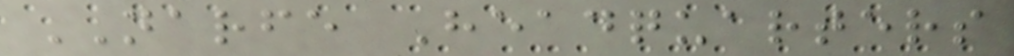NARFE Headquarters
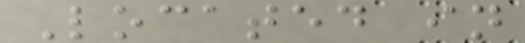Located in
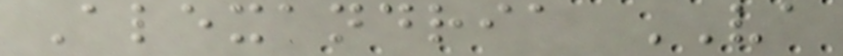Alexandria VA
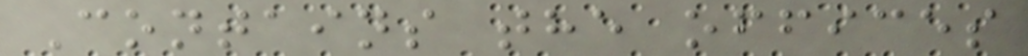Contains the offices
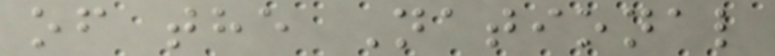of the National
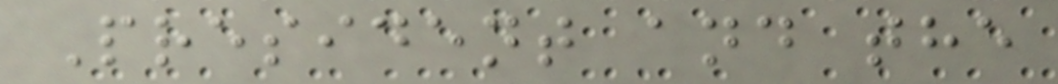President and the
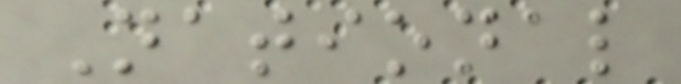National
